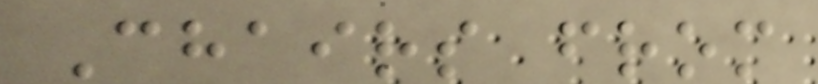Chairs from
